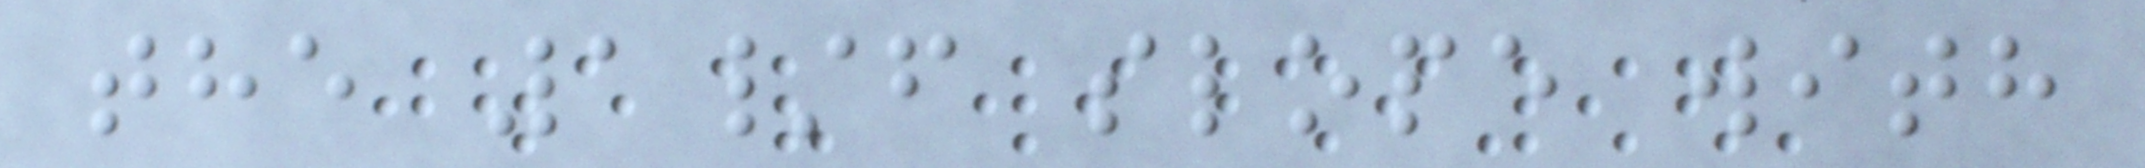the 1/f slope with
